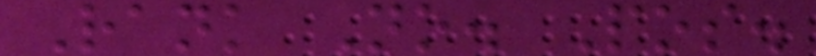Rank No. Pos.
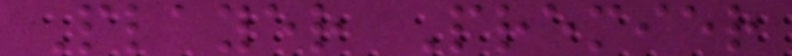Player Premier
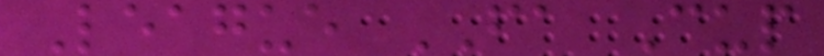League FA Cup
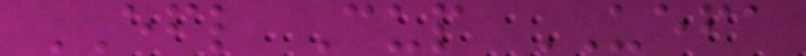EFL Cup UEFA
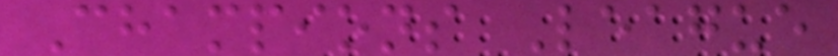Champions League
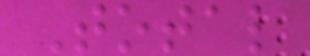Total
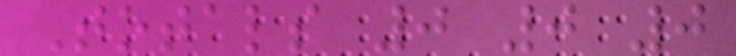Totals 0 0 0
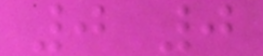0 0
